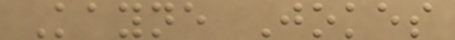Kayne Jokes
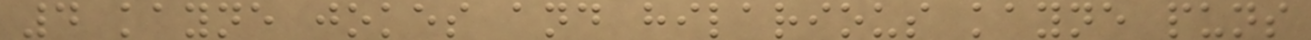4 kayne jokes and hilarious kayne puns
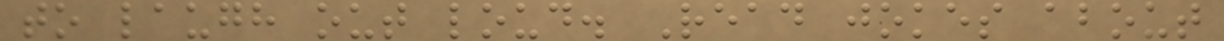to laugh out loud. Read jokes about
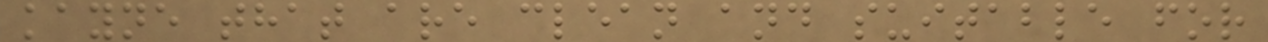kayne that are clean and suitable for
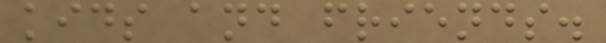kids and friends.
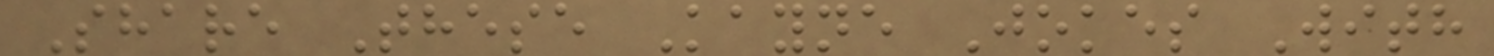Share These Kayne Jokes With
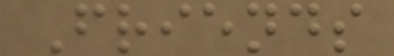Friends
